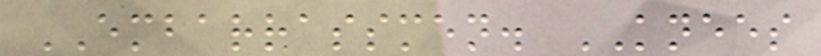EMBARRASSMEN. KNEES
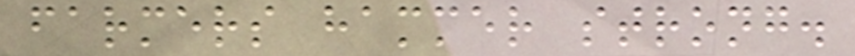farmers hammer strong.
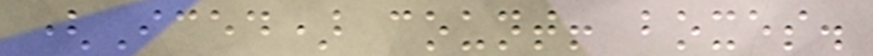(Iced) count! boxes.
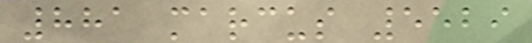881 marcus 5529
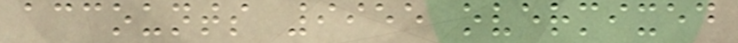accounts 9955 overmixed
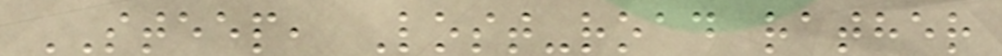STEEP, Lost-road rather
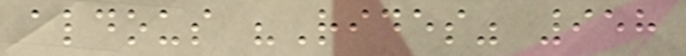aldous "Rides" 958
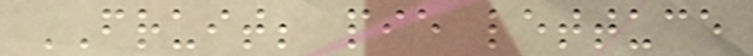FRUIT; pie lettuce
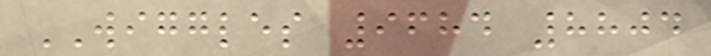WIGGLES 9684 8804
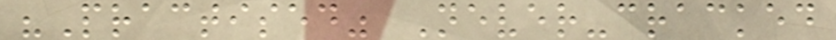"Practised" Never-cracked
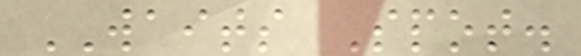WAITS Spot.
